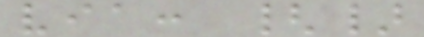via: {}
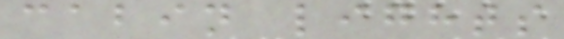cabin lights
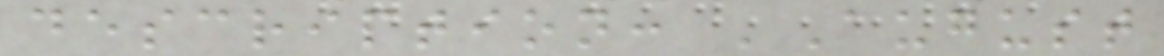description: 'August
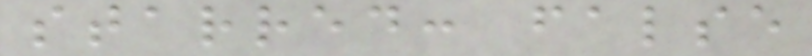starred: false
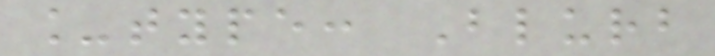_type: Blurb
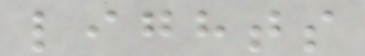lights
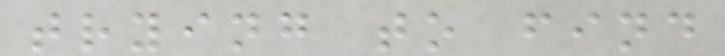trying to find
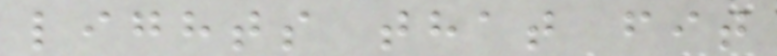lights that fit
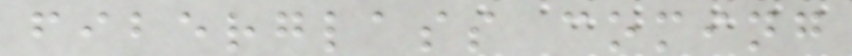fiberglass coming
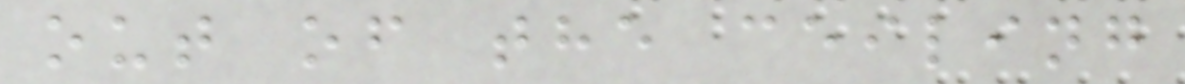out of the ceiling
